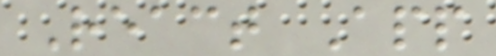React App
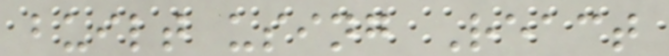built using React
